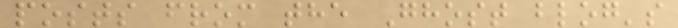posts from the Ghost blog's
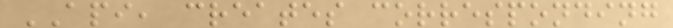API, creates corresponding
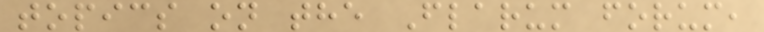topics on the Flarum forum,
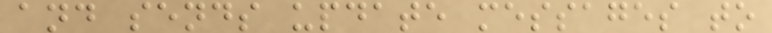and sends update messages to
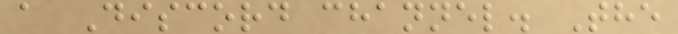a Discord channel. The
